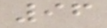96
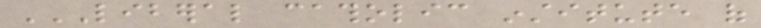LIBERAL CATHOLIC INSTITUTE OF
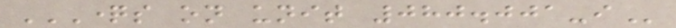QUESTIONS ON UNIT 080.001-I
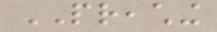PREACHING
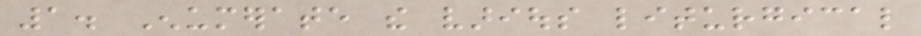1. Enumerate the various liturgical
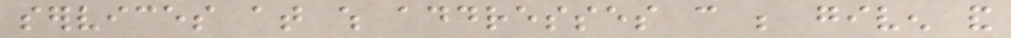services at which addresses can be given and
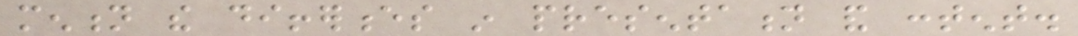mention the differences in presentation and content.
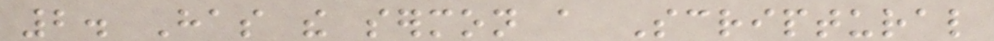2. Has the sermon a Scriptural
